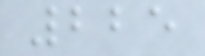225
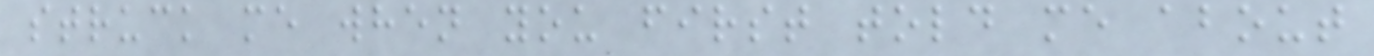struck me when you first told me about
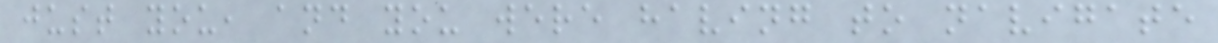just you, and you were having to navigate
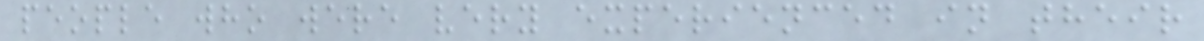people who were very experienced in their
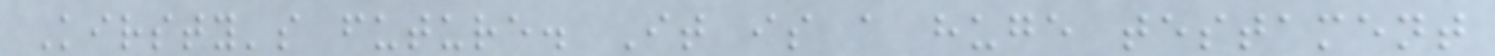Kirsty's future. It is a huge testament
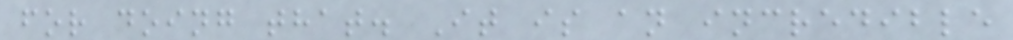for doing that. It is an incredible
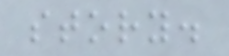story.
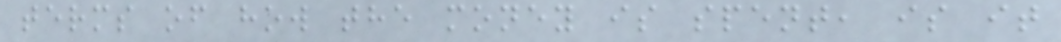terms of how the money is spent, is it
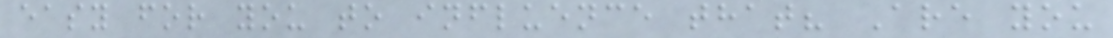easy for you to influence that? Are you
